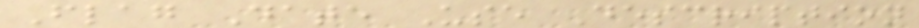Flag Date Use Description
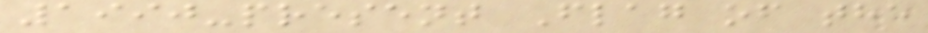1990-present Flag of the
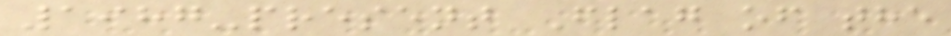1987-present Flag of the
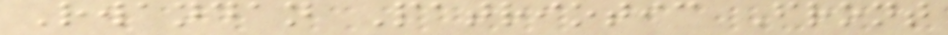Rwandan Patriotic Front
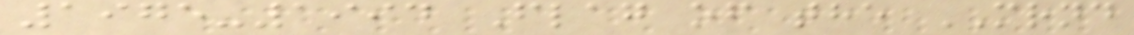1975-1994 Flag of the MRND
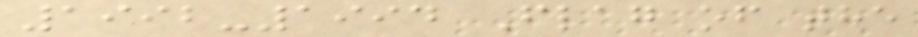1992-1994 Flag of the
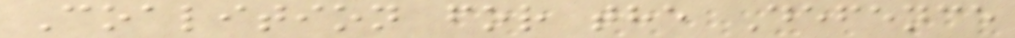Coalition for the Defence
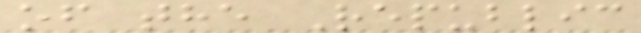of the Republic
